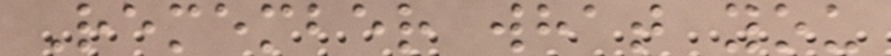Remember what you
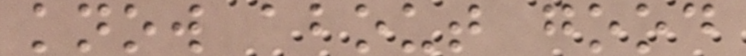know about good
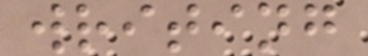writing
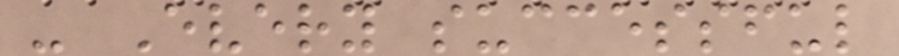- Every successful
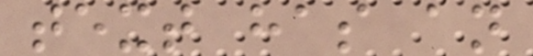text has an
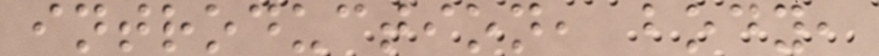introduction, body,
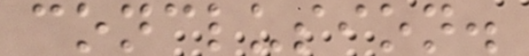conclusion.
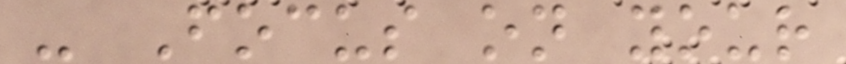- Focus on your
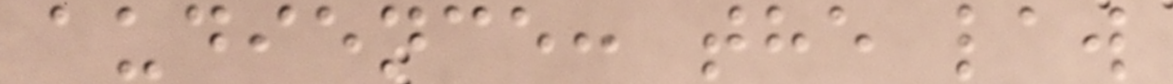audience: the law
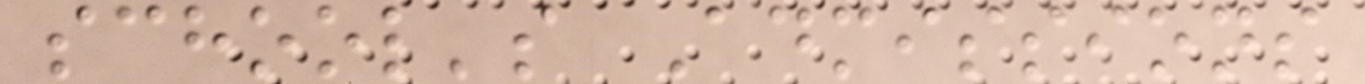school's Admissions
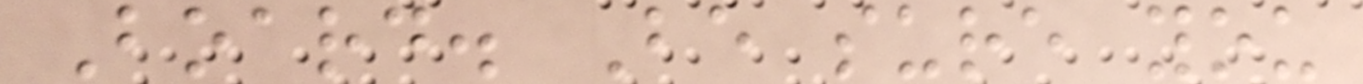Board. Be sure you
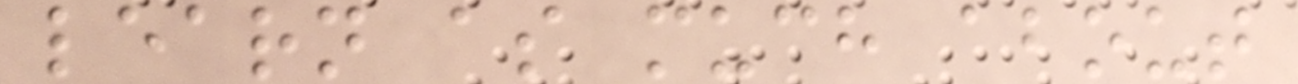learn as much about
